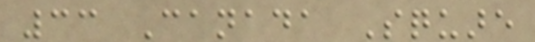33 Canada Square
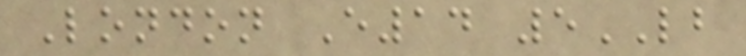London E14 5LB
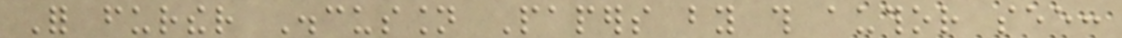For further Discussion Papers by this author see:
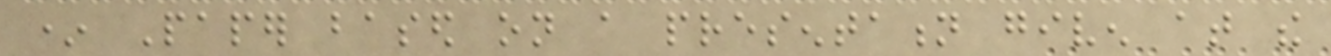* Paper based on a presentation given at the
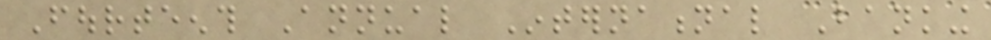Fourteenth Annual International Banking
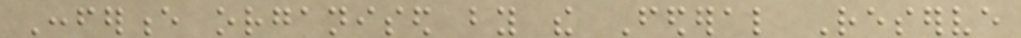Conference organised by the Federal Reserve
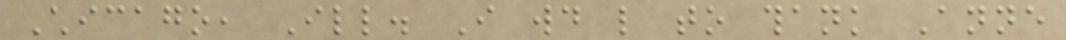Chicago, Ill. I would like to thank Anne
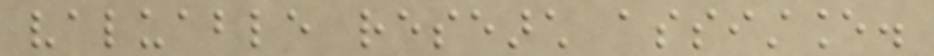valuable research assistance.
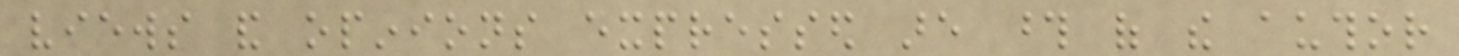views and opinions expressed are those of the author
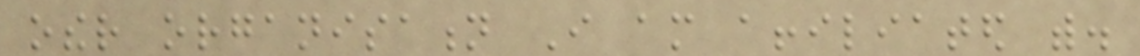other organisation I am affiliated with.
